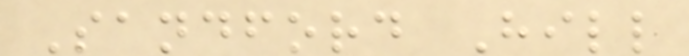Sandford Hill
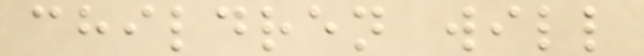children will
